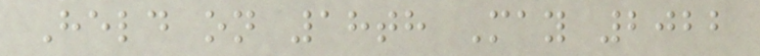Held on 18th May 2022
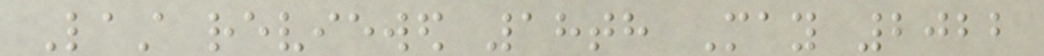Last reviewed 18th May 2022
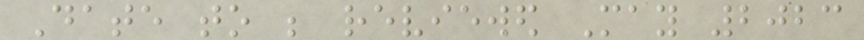Date to be reviewed May 2023
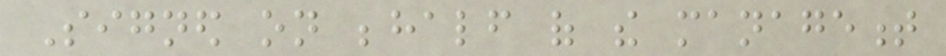Signed on behalf of the management
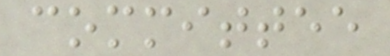committee
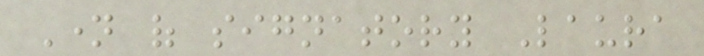Name of signatory Laura
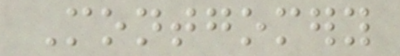Montgomery
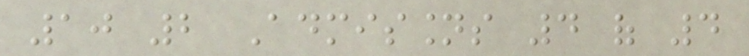10 2 Admissions 4 of 4
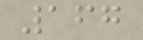167
